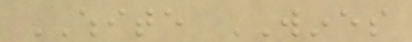WHITE WINES
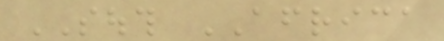SOUTH AFRICA
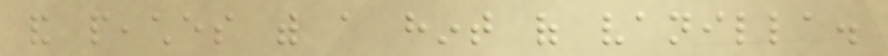and peaches with a hint of vanilla.
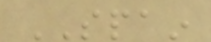SPAIN
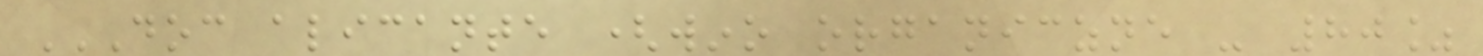DOC ALICANTE (WINO ORGANICZNE - 80%
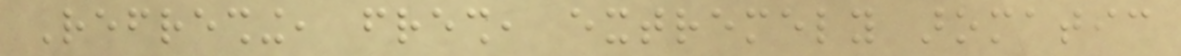Refreshing, fresh, extremely aromatic
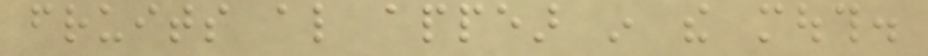fruits also appear in the mouth.
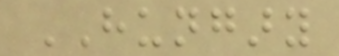HUNGARY
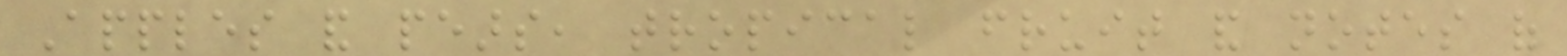Apples and pears, tropical fruit and notes of
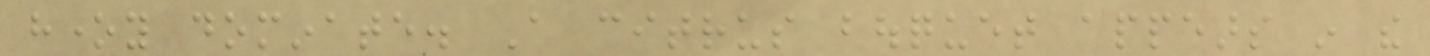honey dominate. A citrus bouquet appears in the
